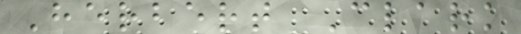Herbert Clark
